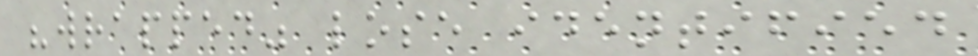"wrapped" lose identified
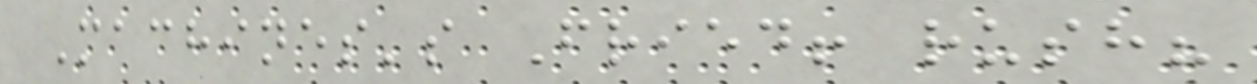Machines's Fried! rush?
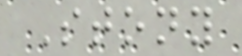Stony
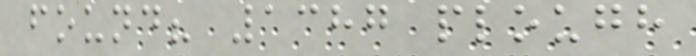found? 1387 plough
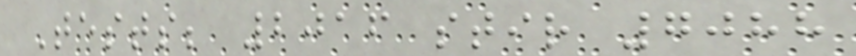Tests; 2016 stir 7088
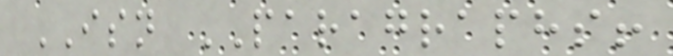ISN PARAGRAPHS!
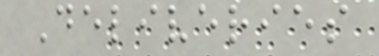Deliveries
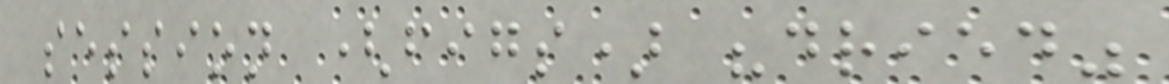session (figs) "dried"
